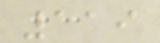119
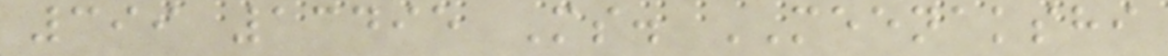399 13495 Ms. MEENAKSHI
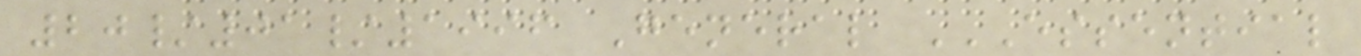20/01/1996 General ESSENTIAL
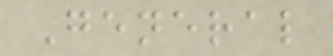General
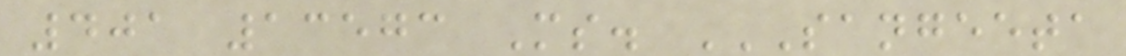401 13573 Ms. SANGEETA
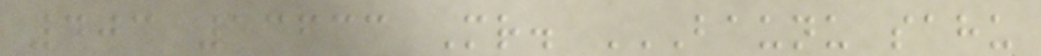403 13633 Mr. BAUNU SAHU
